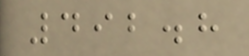492.8
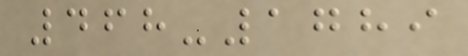468-1789
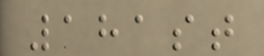181st
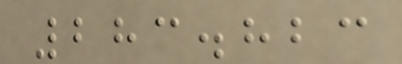283.823
